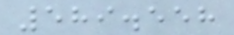589.558
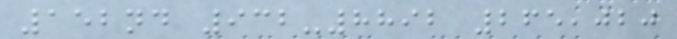152nd 932-8892 265,020
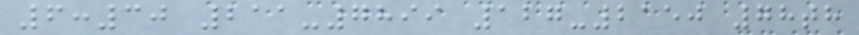6:30 211-7899 127-2150 78th
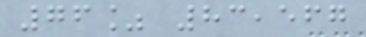76% 83,567
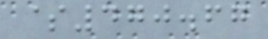$470.67
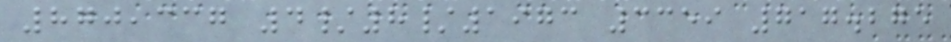870,337 4/8/1973 3359 717.275
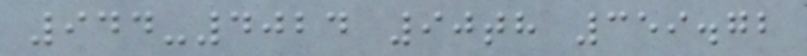944-4024 90th 359.72
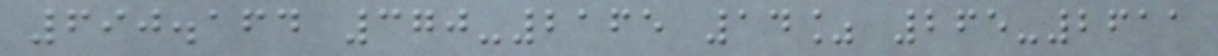690.164 370-2165 14% 265-2611
